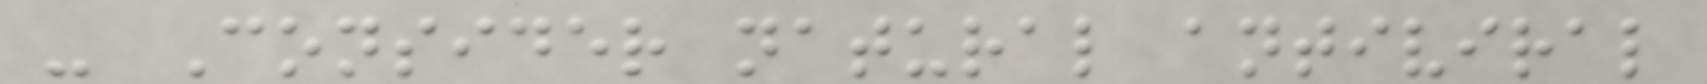- Consider natural antiviral
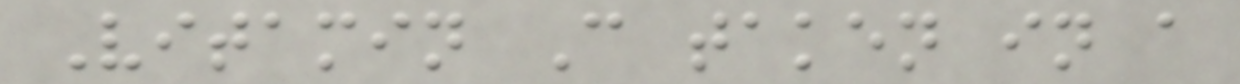Vitamin C taken in a
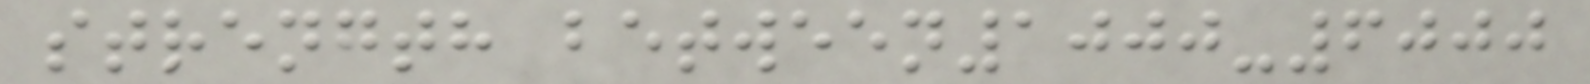strength between1000-6000
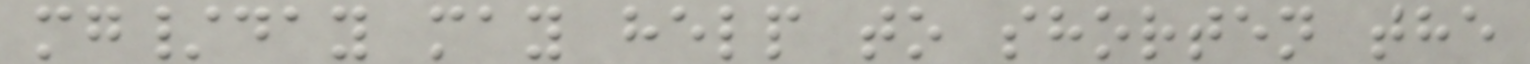mg/day may help to shorten the
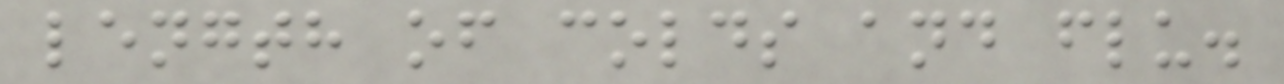length of colds and flu.
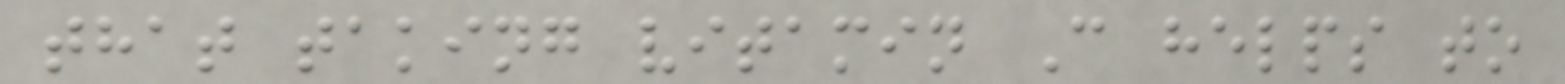that taking vitamin C helps to
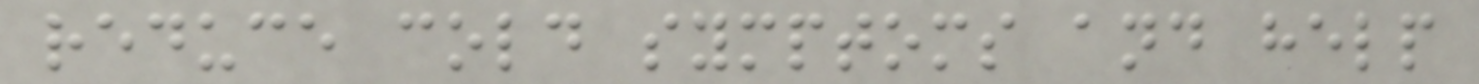reduce cold symptoms and help
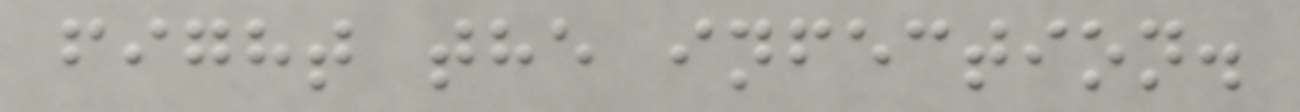fight the infection.
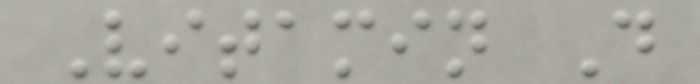Vitamin D
